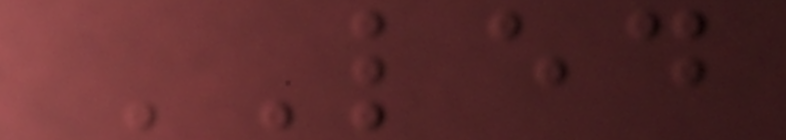LED
